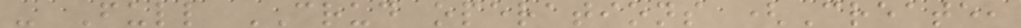- Full CRUD operations (Create,
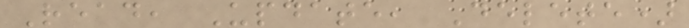Read, Update, Delete)
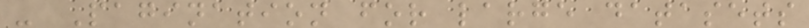- Pagination for large datasets
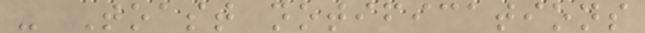- Toast notifications
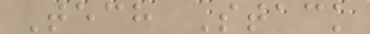Tech Stack
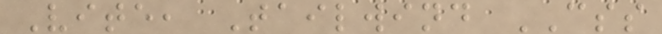Vite, Tailwind CSS
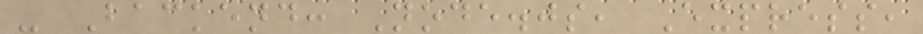- Backend: Node.js, Express,
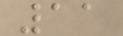11
